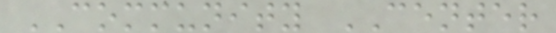COMMUNITY CENTER
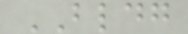BLDG
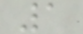1
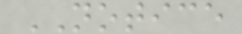NOTICE
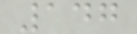147
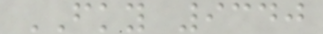FKY 9340
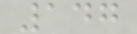147
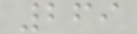269
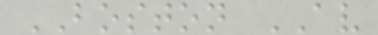BOSTON AV
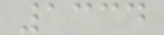1334
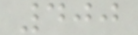400
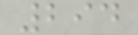294
